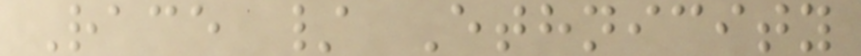Race / Ethnicity
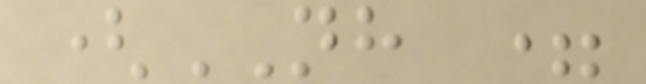(NH =
